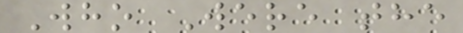Who Were the
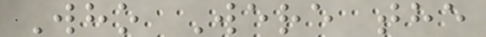Who Were the
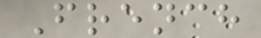French
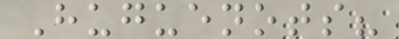Huguenots?
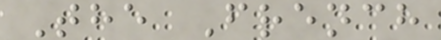The French
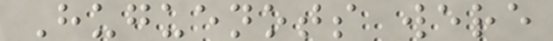Huguenots were
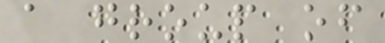a group of
